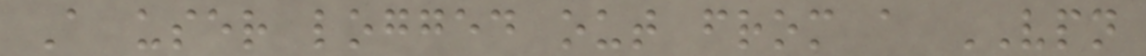A user logged out from a VPN
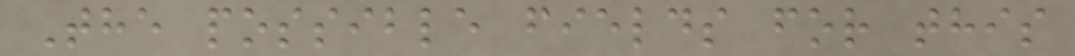The possible fields for this
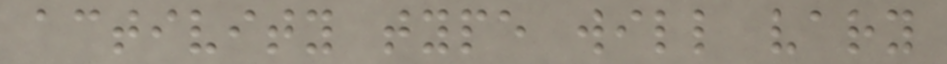activity type will vary
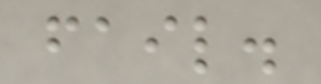fail.
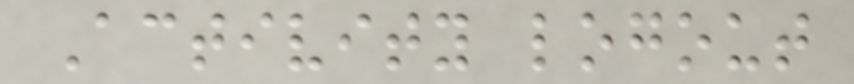Activity logout
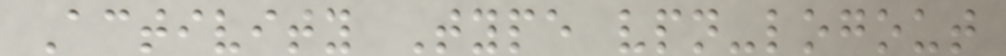Activity Type vpn-logout
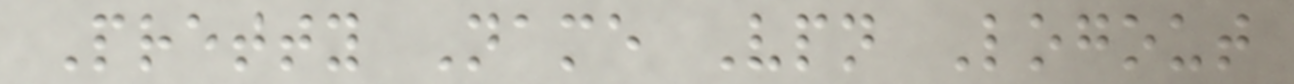Pretty Name Vpn Logout
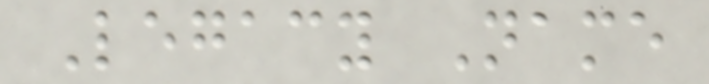Legacy Name
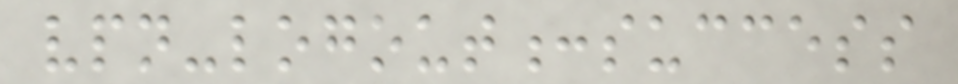vpn-logout:success
